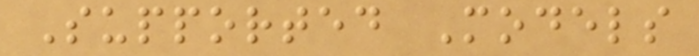Supported Models
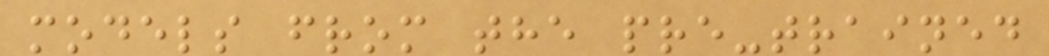models from the pre-trained
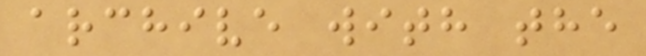archive with the
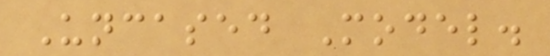Uncased Model.
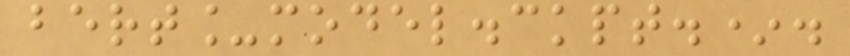bert_model.ckpt.*.
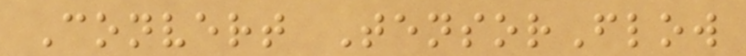Convert TensorFlow
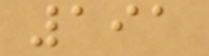191
